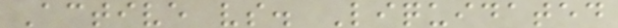Active vs. Liquidated
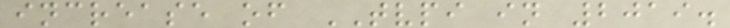increase of TVPI in 2019.
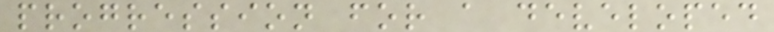progression for a developed
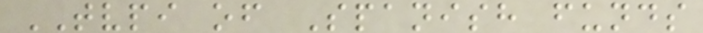TVPI of Spanish funds
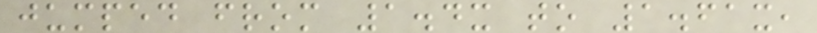jumped from 1.4x to 1.61x,
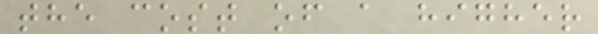the cost of a higher
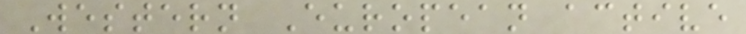Western European active
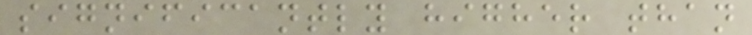significantly higher than
